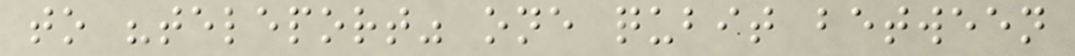to "teleport" one qubit between
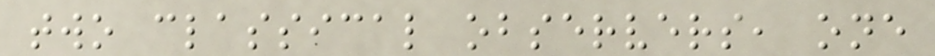two classical observers, one
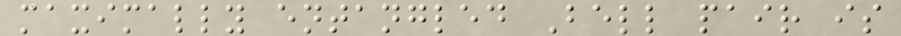maximally entangled Bell pair is
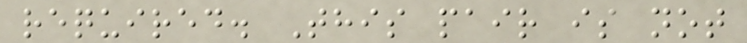required. This pair is not
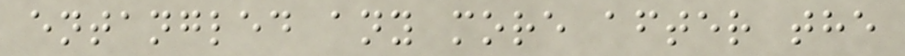entangled any more after the
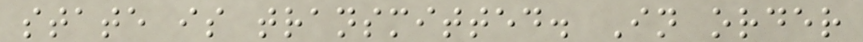state is transmitted. In order
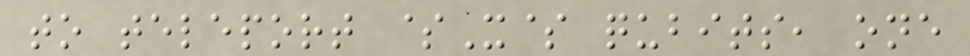to teleport $X$ qubits, one
